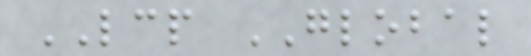LCP GLOBAL
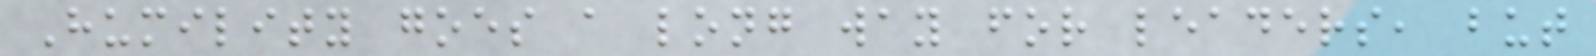Humility goes a long way for leaders, but
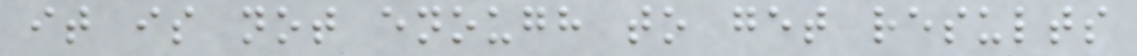it is not enough to get results
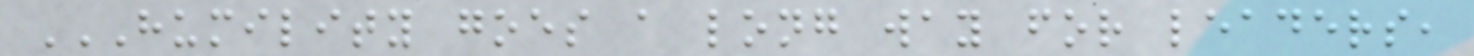HUMILITY GOES A LONG WAY FOR LEADERS,
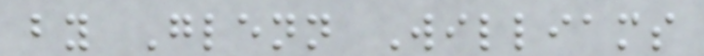by Glenn Williams
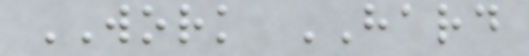WORK HARD
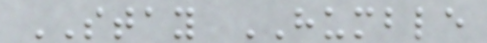STAY HUMBLE
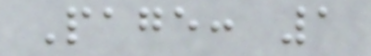Page: 1
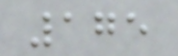175
